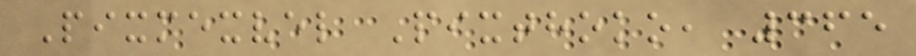Pixmexvel Pixthoko, 365
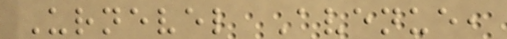Urnevel Avenue,
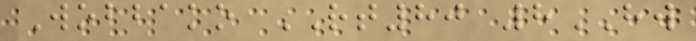Wobbako RT80 8HW
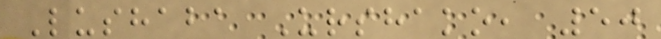Lushaba Urshako, 50
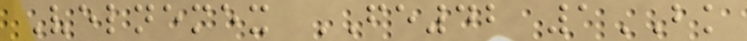Velnemex FE42 1BK
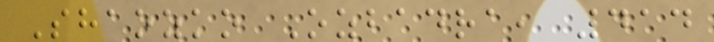Shaozko Ozbadra, 414
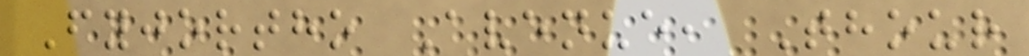Fyjortho Avenue, Thour
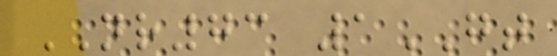NR73 1GT
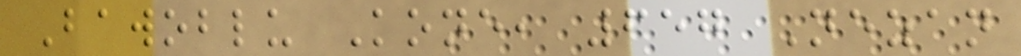Bawoblu Kone, 657 Nezan
